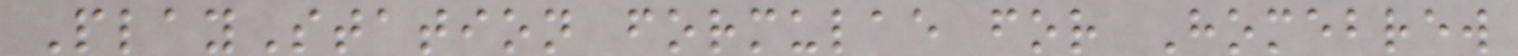PlayStation formulae for Homebrew
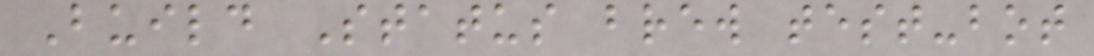Build Status brew test-bot
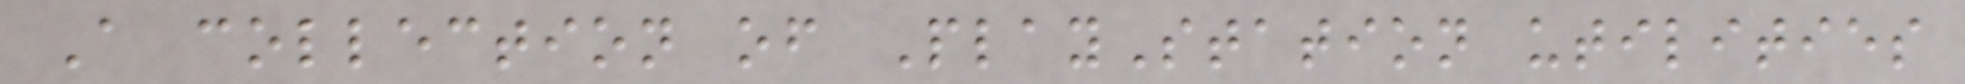A collection of PlayStation utilities
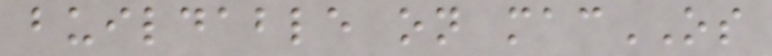buildable on macOS
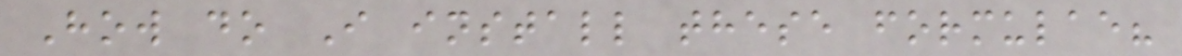How do I install these formulae?
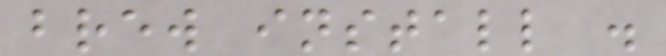brew install .
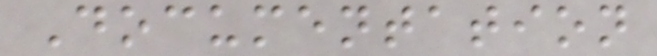Documentation
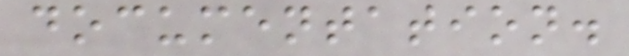documentation.
